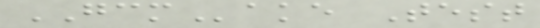GCMake Test
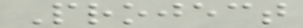Project
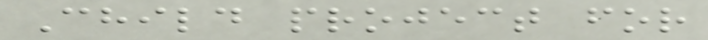Child project for
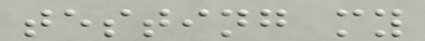testing my
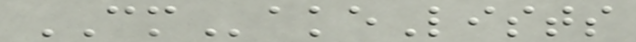CMakeLists
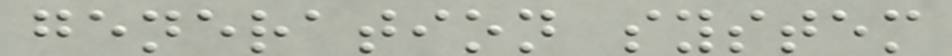generation system
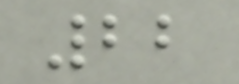22
